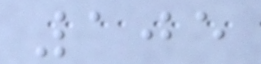105
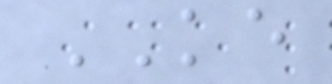KE
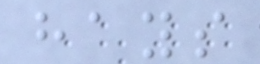hays
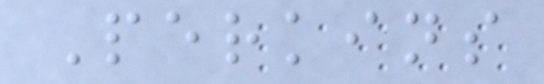Perkins
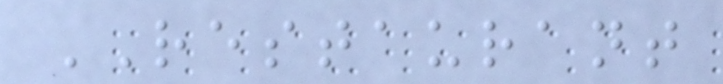RESTAURANT
